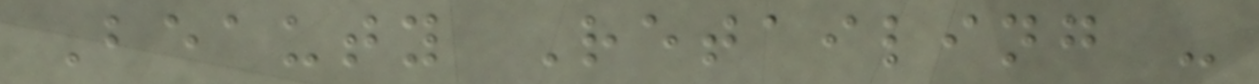Beauty Retailing -
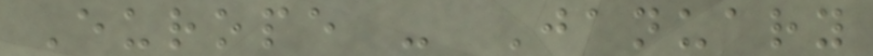Europe - January
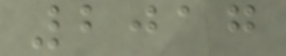2017
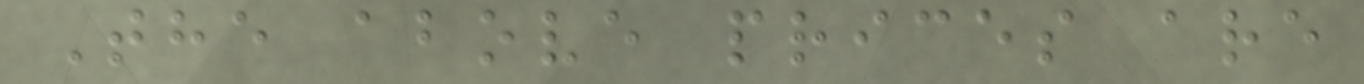The above prices are
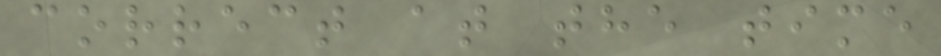correct at the time
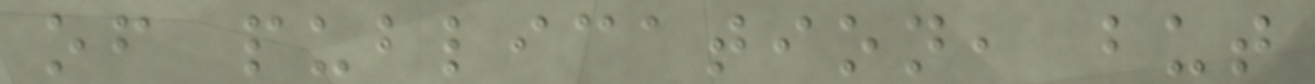of publication, but
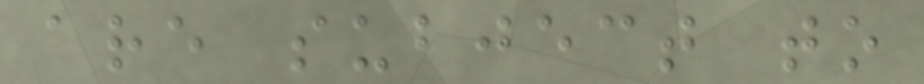are subject to
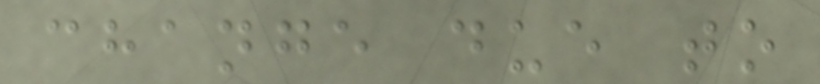change due to
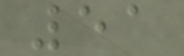51
